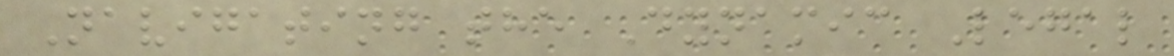Navigating the Dynamic Legal
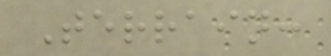Terrain:
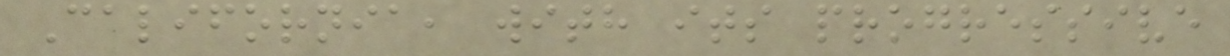California, with its progressive
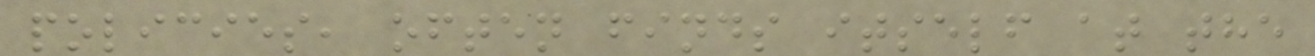policies, often finds itself at the
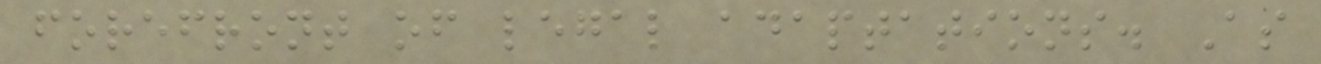forefront of legal adaptations. As
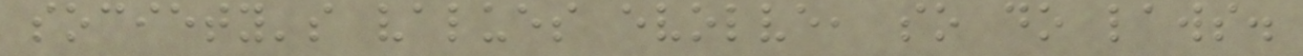society's values evolve, so do laws.
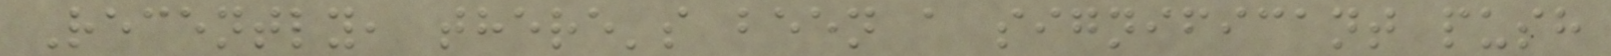Recently, there's been a significant push
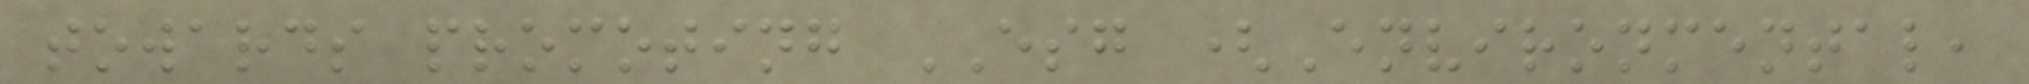towards promoting ESG (Environmental,
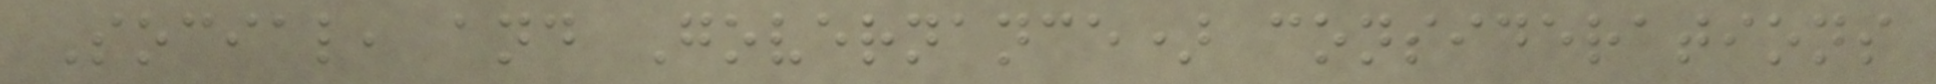Social, and Governance) considerations
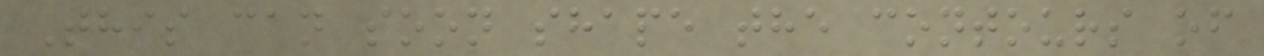This can soon shape the contours of
